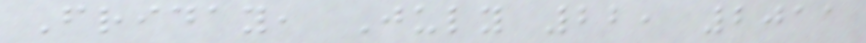Friday, July 22, 2011
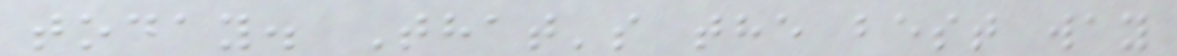today. That's the best way
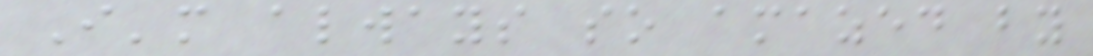I'm always so amazed by
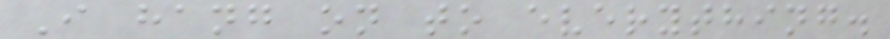I hang on to everything.
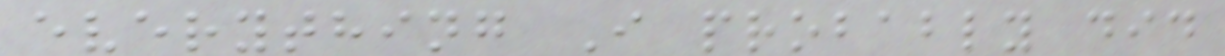everything I probably did
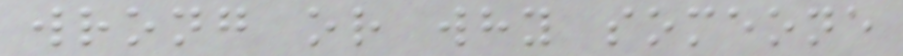wrong or why someone
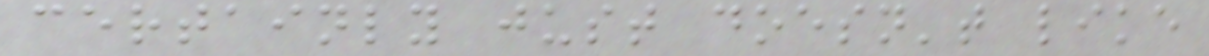certainly just doesn't like
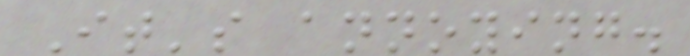It's annoying.
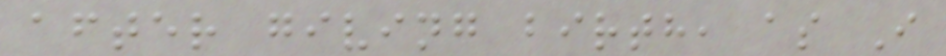after giving birth, as I
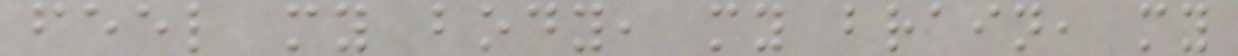feel my body, my brain, my
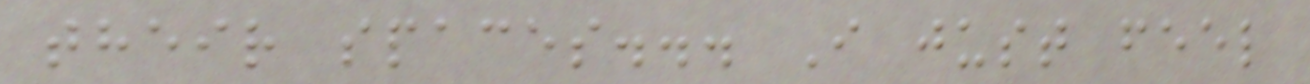their spaces... I just feel
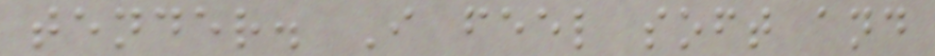tender. I feel soft and
